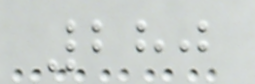280
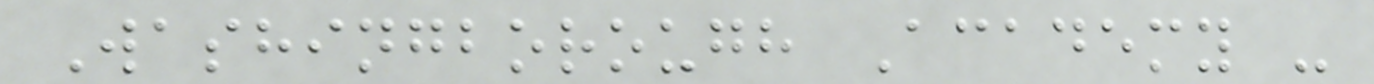Washingborough Academy -
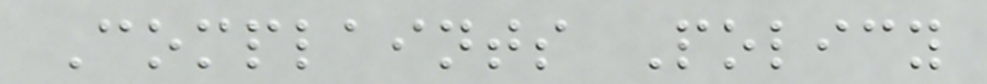Complaints Policy
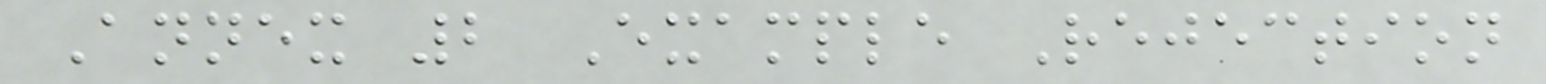Annex 2 Example Rejection
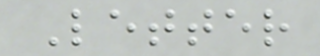Letter
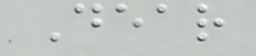Dear
